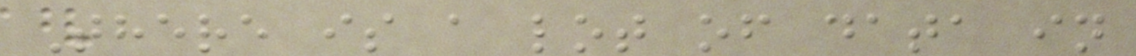There is a lot of data in
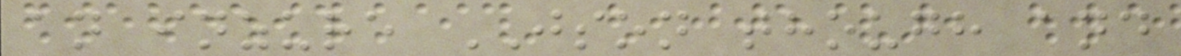an inzure JSON though and
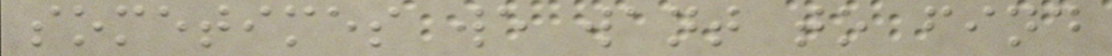sometimes we want to find
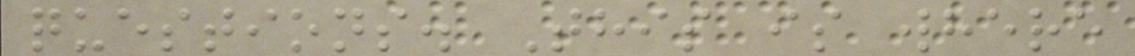questions. This is where
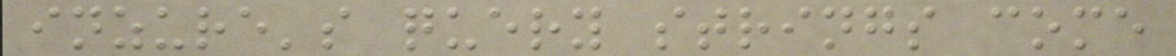inzure's query strings come
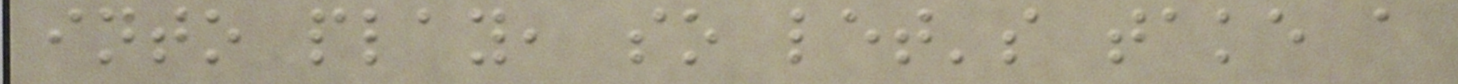into play, so let's take a
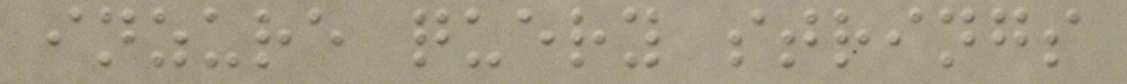inzure query strings
